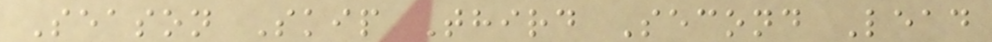Season Skip Third Second Lead
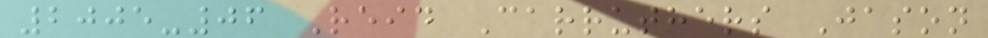2005-06 Reid Carruthers Jason
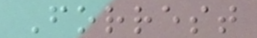Forrest
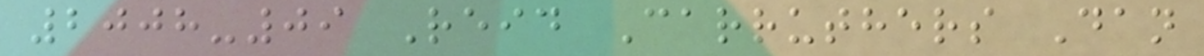2008-09 Reid Carruthers Dan
